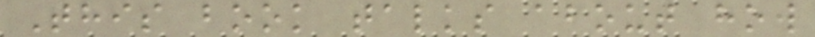This book talks about how
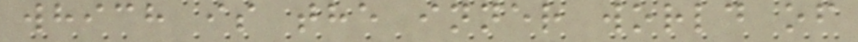which is the inner world of
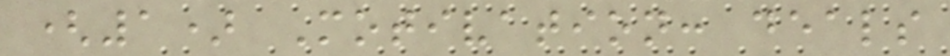(1) Motivation: deals
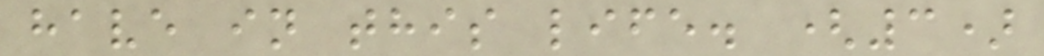have in this life. (3)
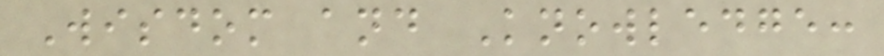Wisdom and Knowledge:
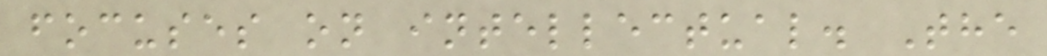focuses on intellectual. The
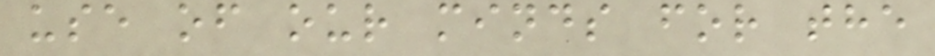use of our minds for the
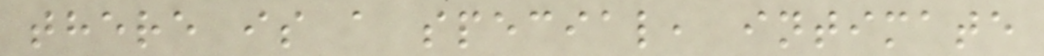there is a special, intimate
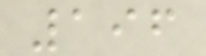196
